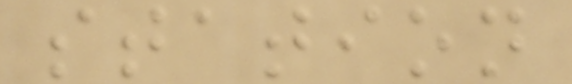station
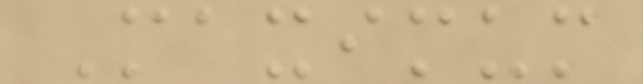Maximum
